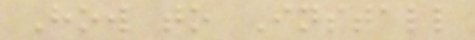How to Install
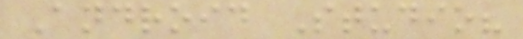Android Studio?
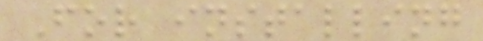For installing
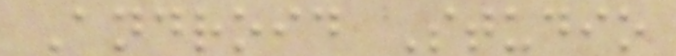Android Studio
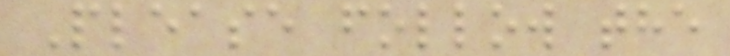Please follow the
